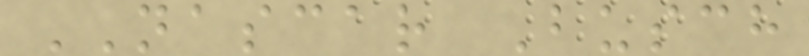NASCAR Busch
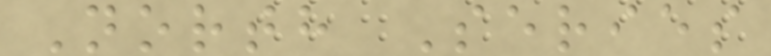North Series
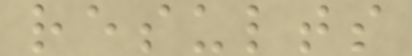results
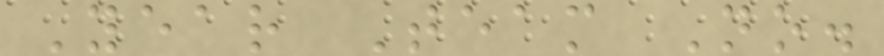Year Team No.
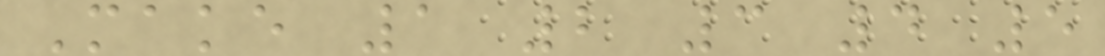Make 1 2 3 4 5
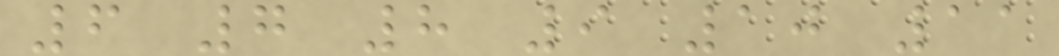6 7 8 9 10 11
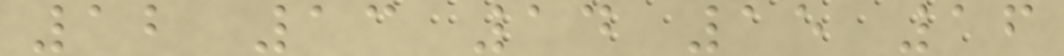12 13 14 15 16
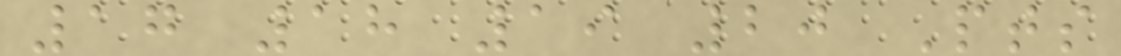17 18 19 20 Pts
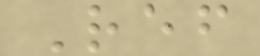Ref
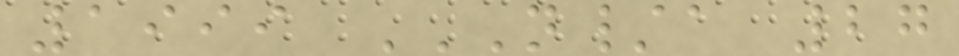1999 N/A 27
